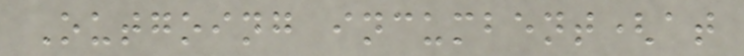Outgoing incumbent(at
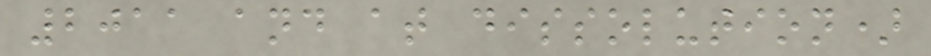2011 and at dissolution)
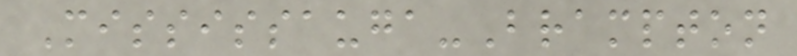Mississauga-Brampton
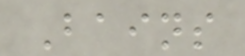Bains
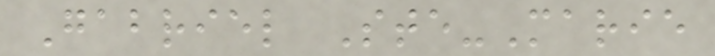Gabriel Ste-Marie
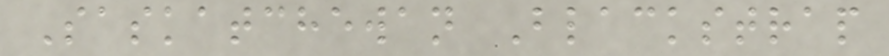Saskatchewan Blackstrap
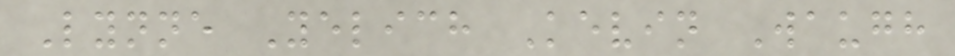Lynne Yelich Kevin Waugh
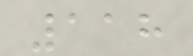118
